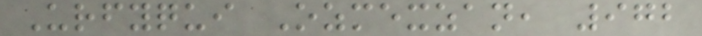Urfyqui Ozmexzan, 972
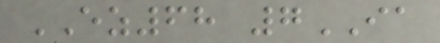EZ68 7IA
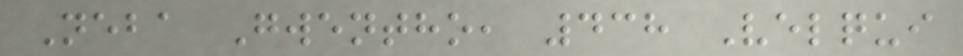Neba Gwentho, 438 Velqui
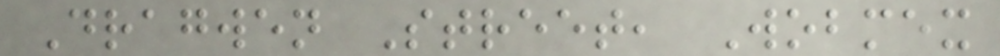Dragwen Street, Wobmex
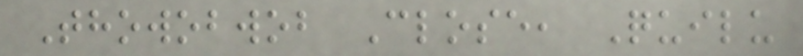Thowobwob Close, Quilu
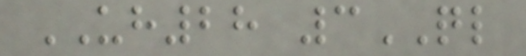UH28 3QL
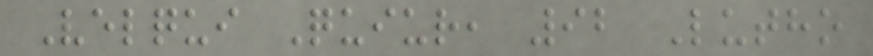Velqui Quiur, 92 Lutho
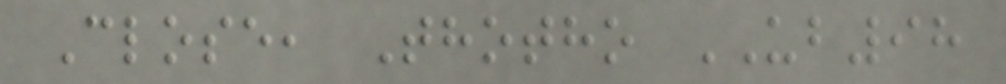Close, Thotho UB98
